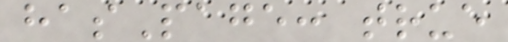hasPage: true
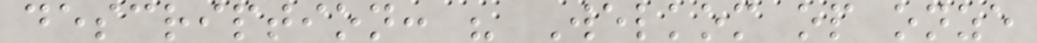description: " Welkom op onze
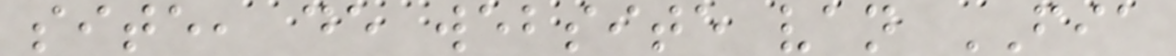site, de website van FIA
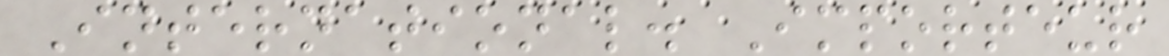International. Importeur
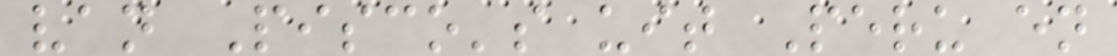van Pisco's uit Peru en
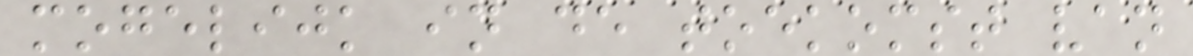mogelijk in de toekomst van
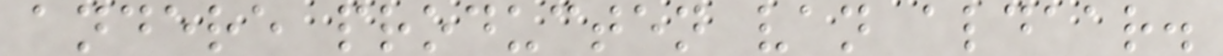andere producten van aldaar.
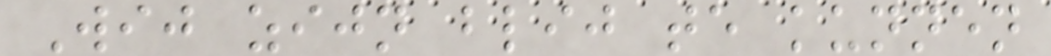Wij zijn blij te kunnen
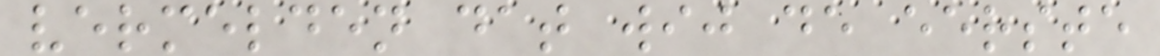vermelden dat wij de eerste
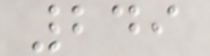249
